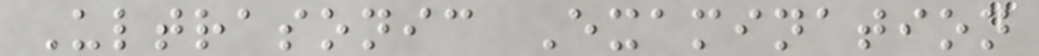Ultrasonic Examination
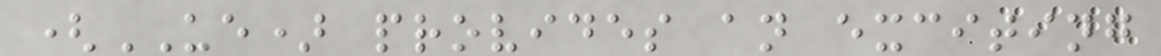(UE) provides an exciting
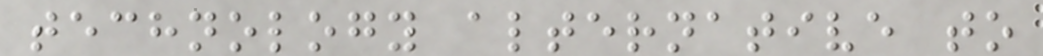technology alternative to
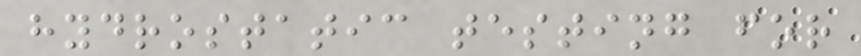hydrostatic testing for
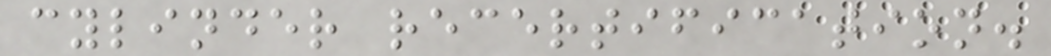cylinder recertification.
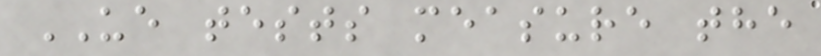UE tests measure the
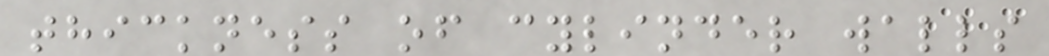thickness of cylinder walls
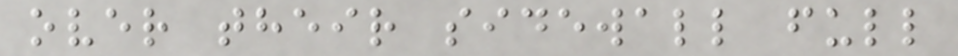over their sidewall full
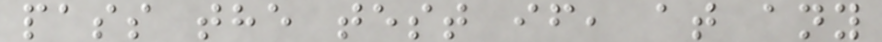pass the test if, at any
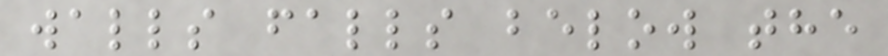walls falls below the
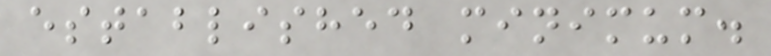established minimum.
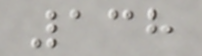138
